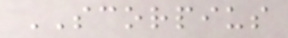SCORPIUS
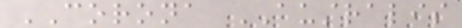CORONA AUSTRALIS
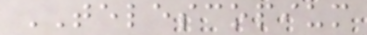TELESCOPIUM
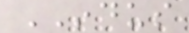INDUS
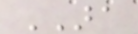ARA
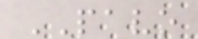PAVO
